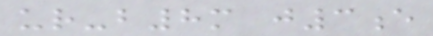ur-b8m j3e
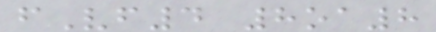fVf4 8oa8
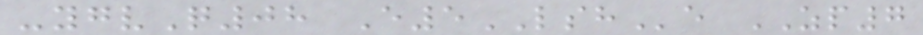-ygvQ08 E5LSHe ZP7
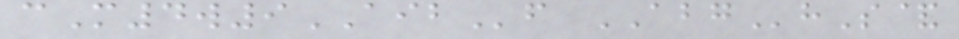cM4w9AIBf ABGhS&
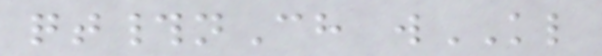qt#nCh wKL
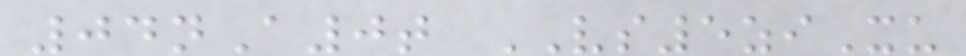04nA0t VS5ziXu
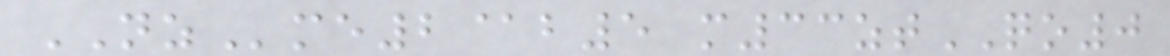NZme2@b5 m33ztQO0
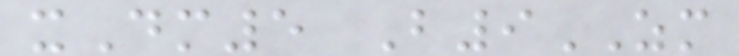xDm5 B9ZM
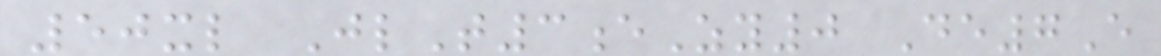50xl JlT3eZy0 De7E
